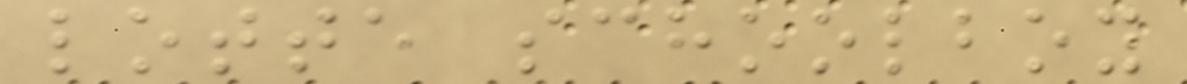lotte schoolboy
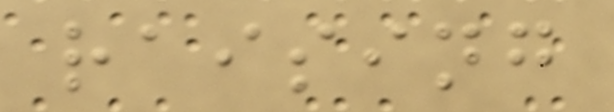raising
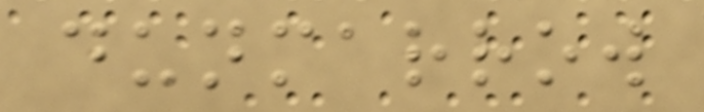dunmarrow
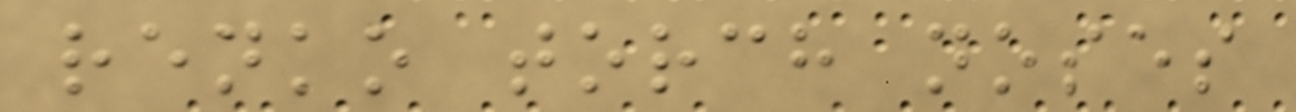renko torch noses
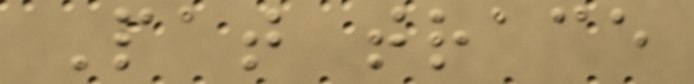Pat trace
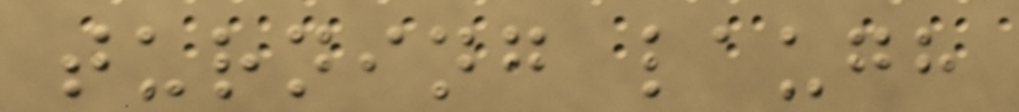turning laugh
